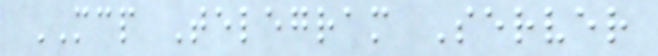MCP Telegram Server
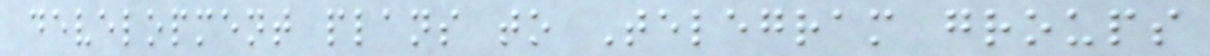development plans to Telegram groups
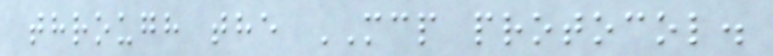through the MCP protocol.
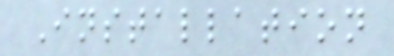Installation
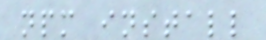npm install
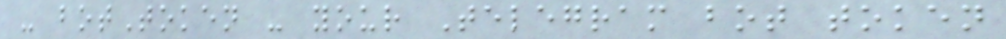- botToken - your Telegram bot token
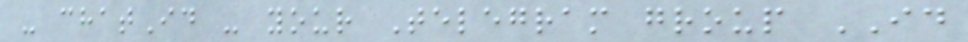- chatId - your Telegram group ID
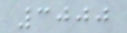3000
